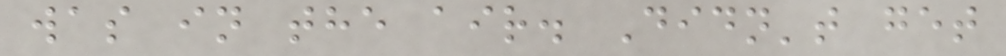was in the air. Didn't get
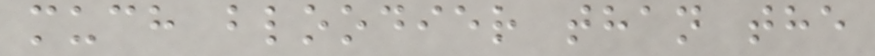much bloodier than the
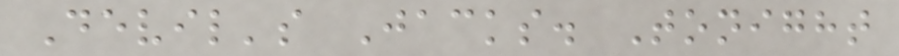Devil's Jacks. Tonight
